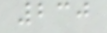230
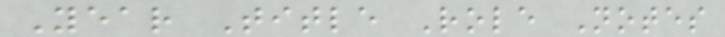Year Title Role Notes
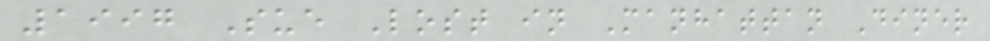1997 Sue Lost in Manhattan Diner
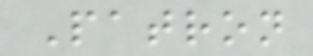Patron
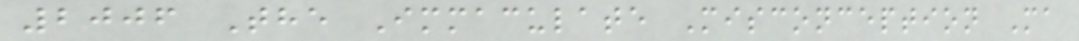2006 The Immaculate Misconception Ma
